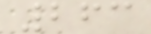263
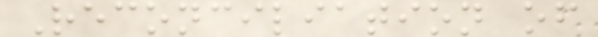Reconciliation of
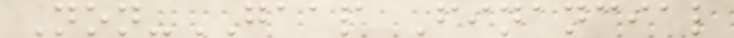Non-GAAP Financial
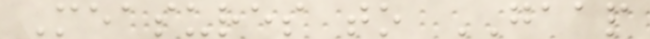Measures to GAAP
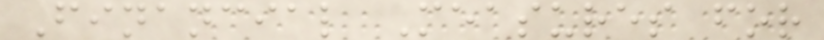Financial Measures for
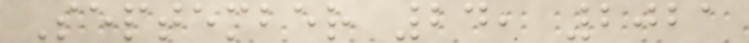September 24, 2021
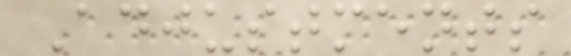Adjustments
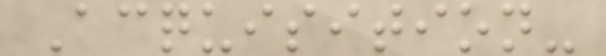Acquisition-
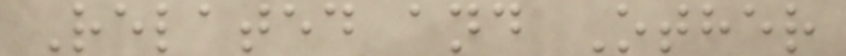Related and Other
